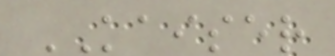KAISER
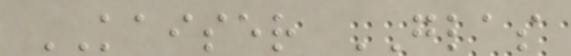KAISER GLAS
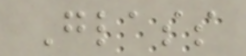Glass
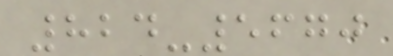824-5670
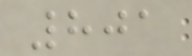801
